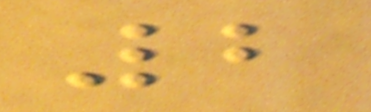2
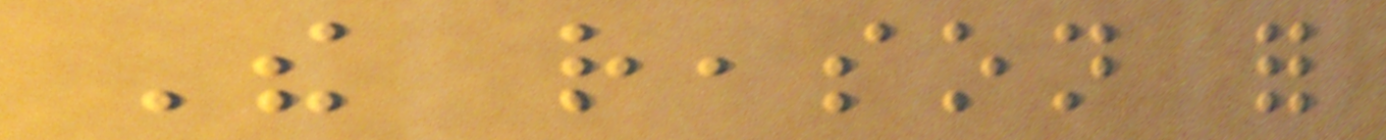The reason for
